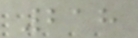218
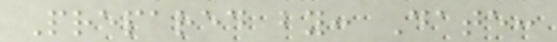Prepared by: Date:
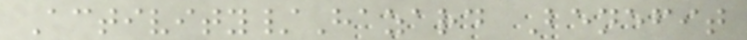Activity/Hazard Benefit
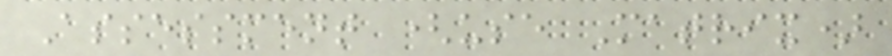Assessment (use Matrix)
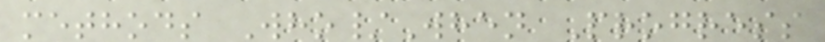methods Who/When Progress
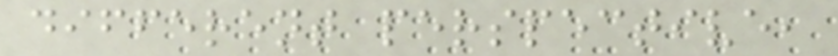different perspective,
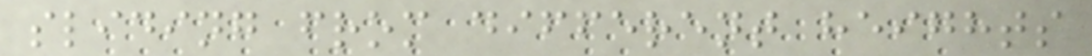sliding from different heights
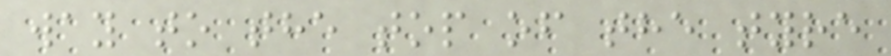way to the top of the tyre
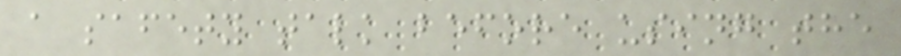a safety talk before using the
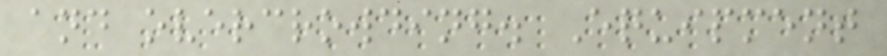and overcrowding. Equipment
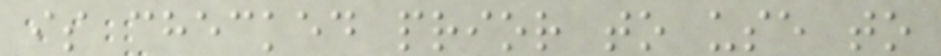is checked prior to use to
